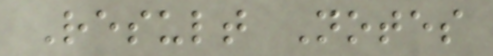Result Notes
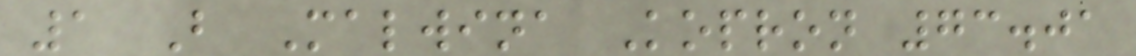1 B Malwina Kopron 73.01
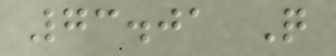73.01 Q
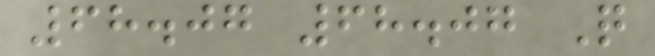68.07 68.07 Q
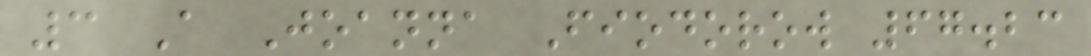3 A Joanna Fiodorow 67.23
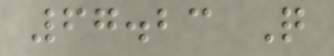67.23 Q
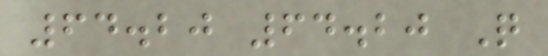64.20 64.20 Q
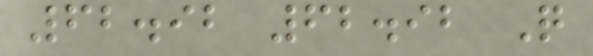62.92 62.92 Q
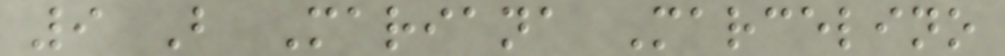9 B Mariana Marcelino
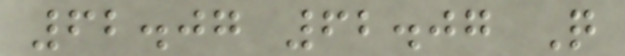62.07 62.07 Q
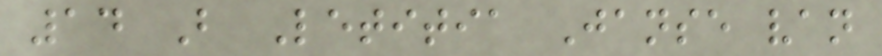14 B Letitia Janse van
